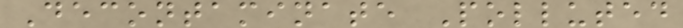Decontaminate Polluted
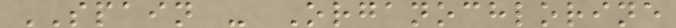SPAIN - Organochlorine
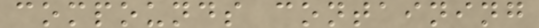compounds containing
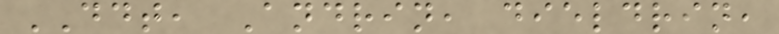DDT, Andrin, dieldrin,
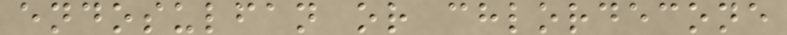endosulfan or chlordecone
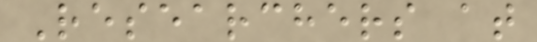Researchers at
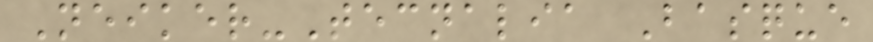Neiker-Tecnalia Basque
